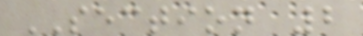SECTION 2
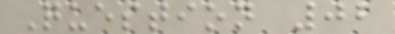Question 02
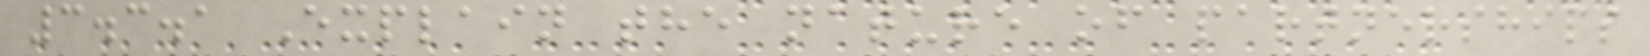3.3.1 Explain the nature of partnerships
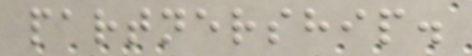partnership.
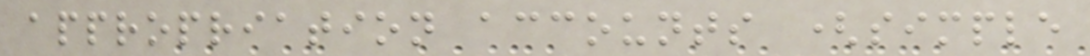appropriation accounts (simple
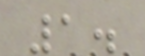1.
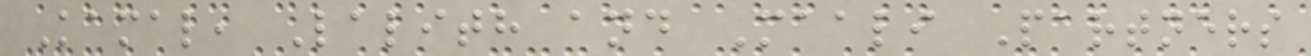Kamal, Lalith and Maali Partners
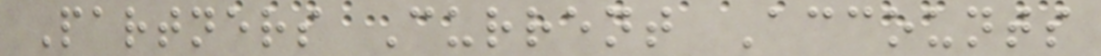Partners Current Accounts
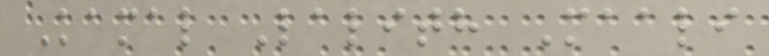Kamal Lalith Maali
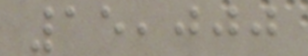15,000
